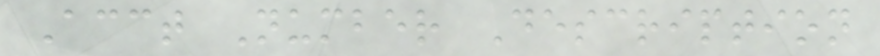Acct Number Description
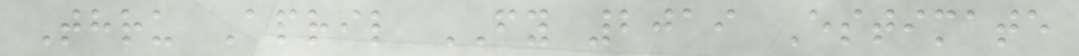Thru April FY 2019 Estimate
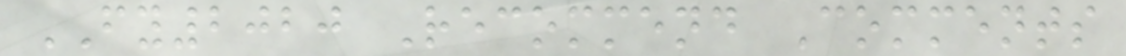FY2020 Recommend Comments
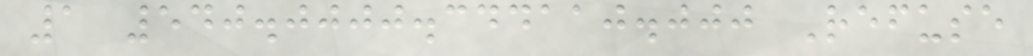1 540.0000.344110.000 Refuse
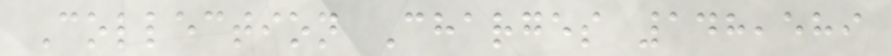Collection Charges 148,589
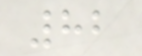82
